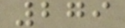279
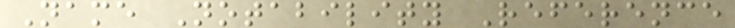Name Notability Reference
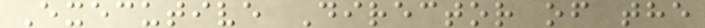Executive Director of the
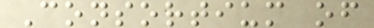Consortium of
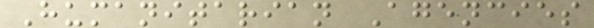Humanitarian Agencies
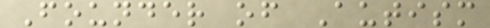Founder of Autism
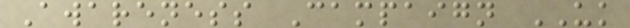Awareness Campaign UK
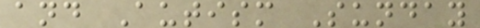and Autism Sunday
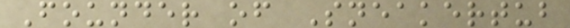Founder of Sneakertub
